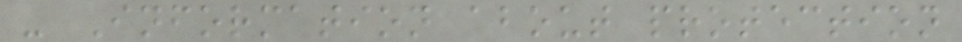- Information about protection
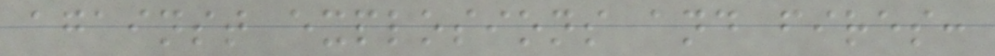against explosions and fires:
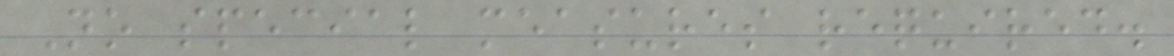No special measures required.
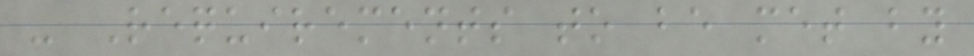- Requirements to be met by
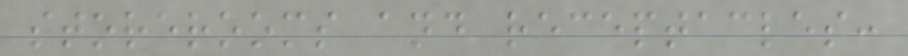storerooms and receptacles:
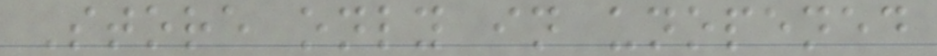Store only in unopened
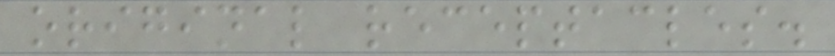original receptacles.
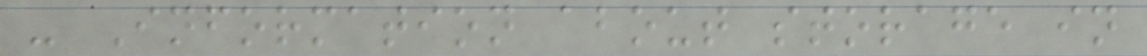- Information about storage in
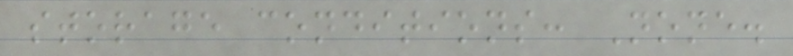storage conditions: None.
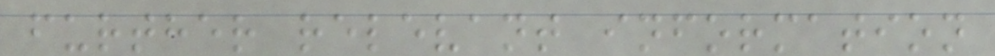further relevant information
